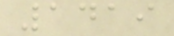1419
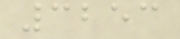3253
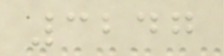3247
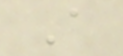A
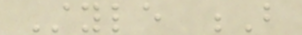Style B
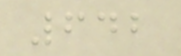642
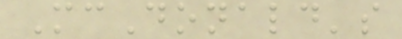McDonald's
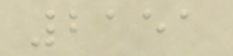2151
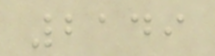2149
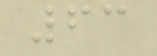63
